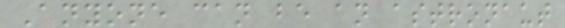Anyone can be an astronaut
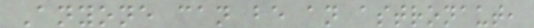Anyone can be an astronaut,
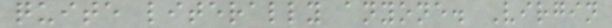quite literally anyone. Virgin
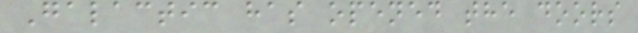Galactic has opened the doors
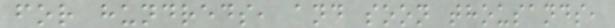for hundreds, and soon thousands,
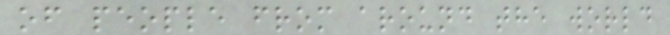of people from around the world
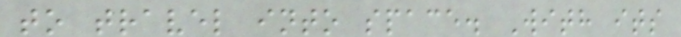to travel into space. With its
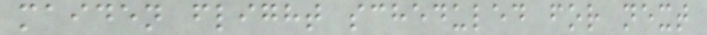maiden flight scheduled for next
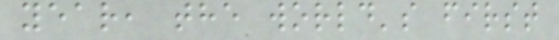year, the world's first
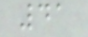41
